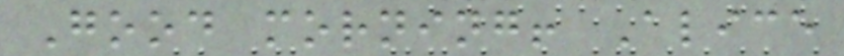Good morning! Alice
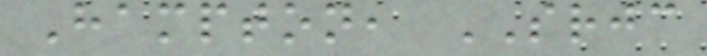Hampton, SRJC
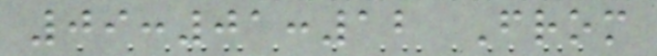09:01:12 From
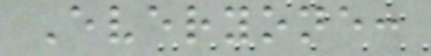Everyone:
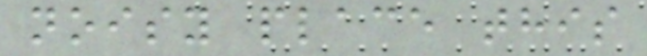noisy place this
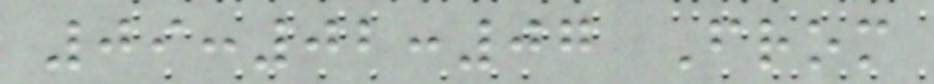09:02:07 From
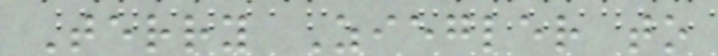Terry Ziegler to
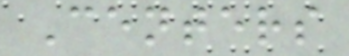Centers
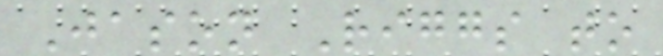Jason Riggs to
